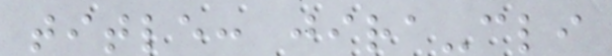title: jira-cli
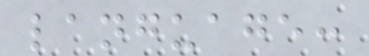language:
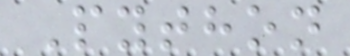Python
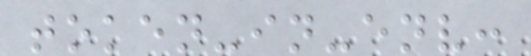token-in-env:
